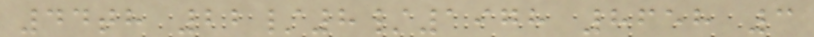44th 22/8/1978 8658 3
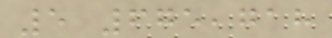5 675,718
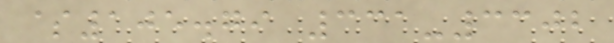$105.79 331-3302
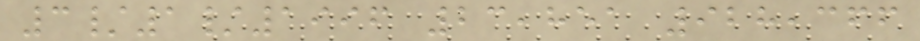3/1/1996 23,851 928,366
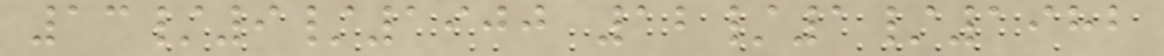13/9/1900 12/1/1982
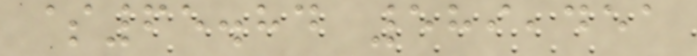$65.84 589,451
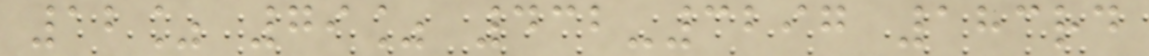12% 79% 432-3297 183rd
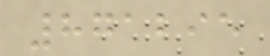871295
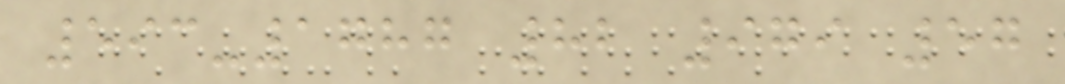593-1787 82 979 57
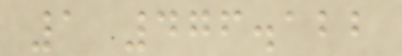1 476.122
